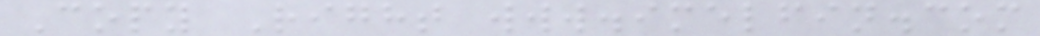Copy Right www.imelfin.com
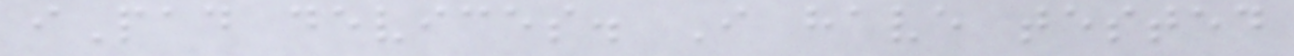iPad devices. I have tested
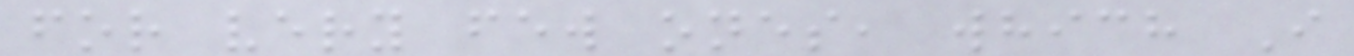for very few ones, which I
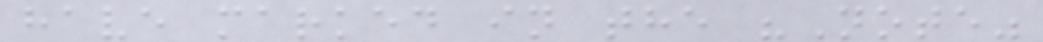have marked in the "Note"
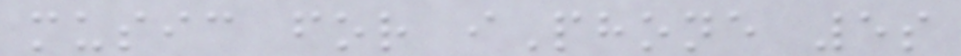music for iPhone 5s
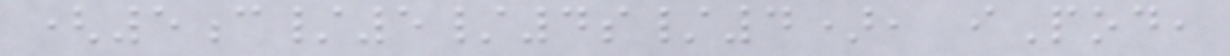(5c/5/4s/4), iPod,
